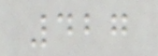427
